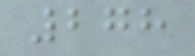278
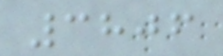3806
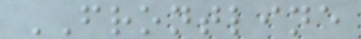FRONTLINE
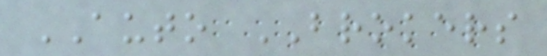AUTO BROKERS
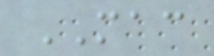MAC
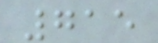715
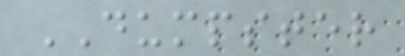DUMPSTER
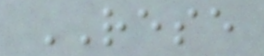RESE
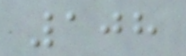108
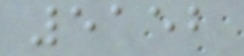5152
